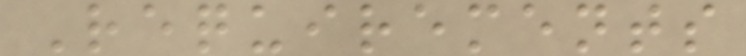Requirements
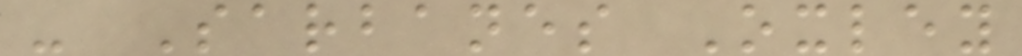- Sarbanes Oxley
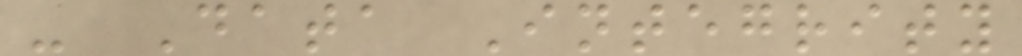- Data Integrity
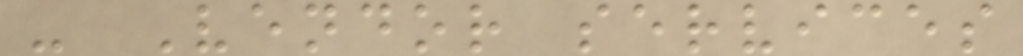- Vendor services
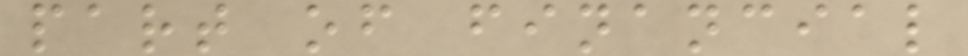part of financial
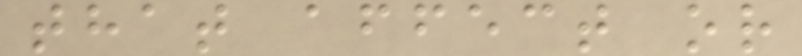that affect or
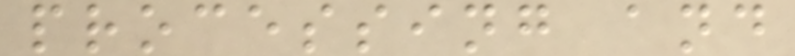processing and
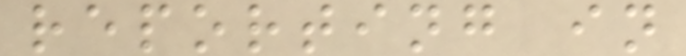reporting in
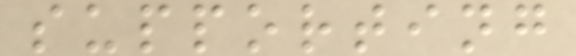supporting
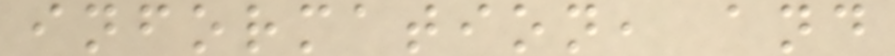information, and
